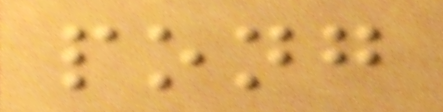pong
